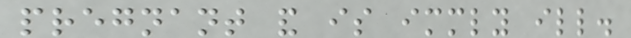pregnant and is immediately ill.
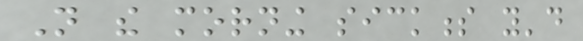Not the morning sickness you'd
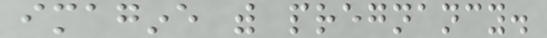imagine with pregnancy.
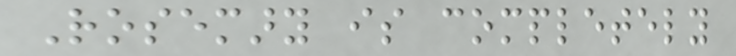Rosemary is completely
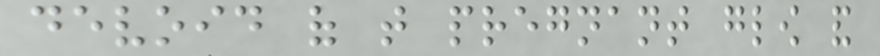devoid of that pregnant glow and
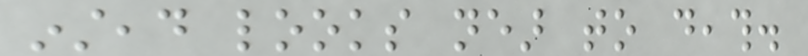instead looks near to death.
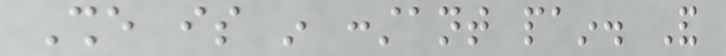She is in constant pain. And
